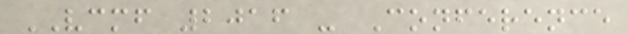VCMF 2016 - Conference
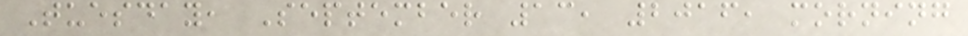Tuesday, September 13, 2016, morning
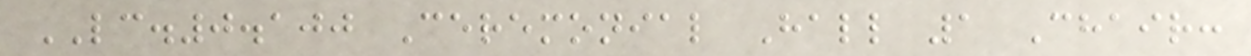LC.0.100 Ceremonial Hall 1 Chair:
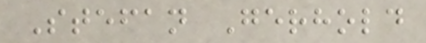Stefan Gerhold
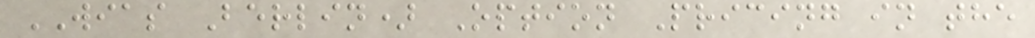WIAS Berlin) Option Pricing in the
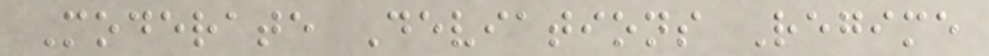Moderate Deviations Regime
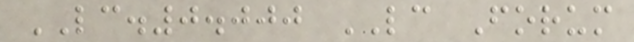LC.0.000 LC Forum
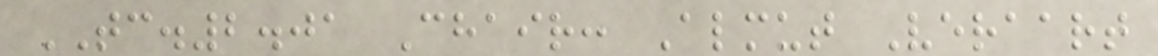TC.2.01 Chair: Almut Veraart
